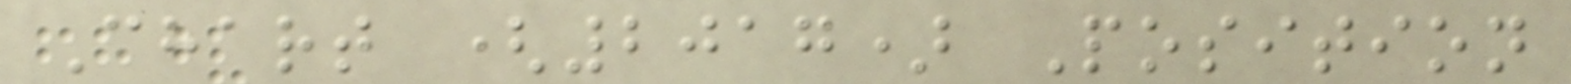Chart (2017) Position
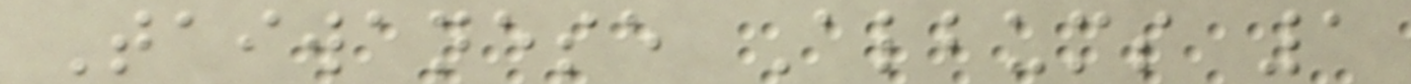Taiwanese Albums 1
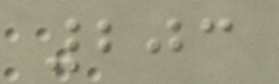203
